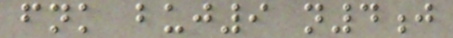fnk buj9 n4j
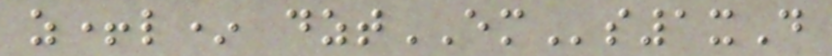z+l* dztEMs1xD
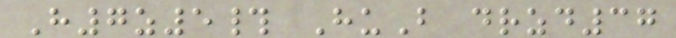H7z5# HuB drzd37
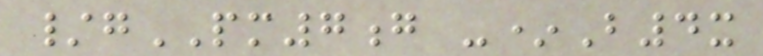/gPM7g -*B4x
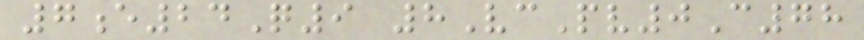7e24Q9 8VcPv0C78
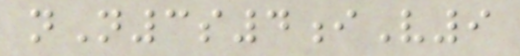nN3s4iV9
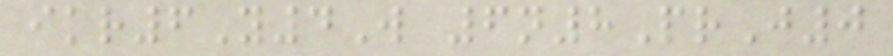ikr6Y4W 6n8PrJ0
